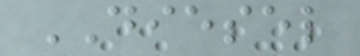DIESEL
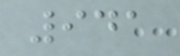941
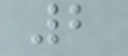2
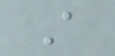A
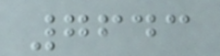7643
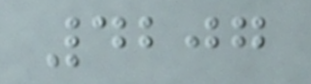4207
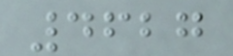4627
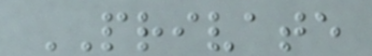PRIVATE
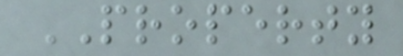PROPERTY
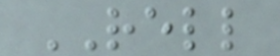RELL
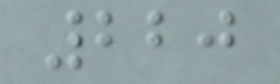220
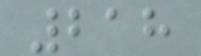218
